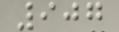907
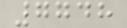7748
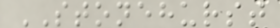STONEHURST
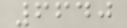6640
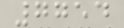7754
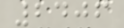2406
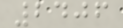2406
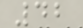42
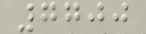7700
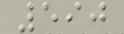590
